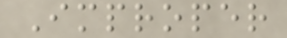Improper
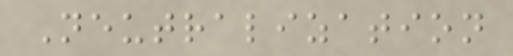Neutralization
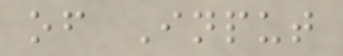of Input
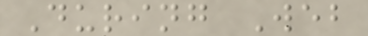During Web
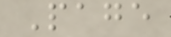Page
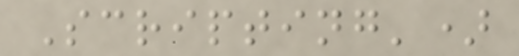Scripting')
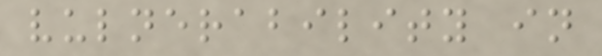vulnerability in
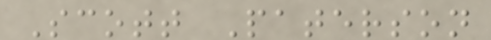Scott Paterson
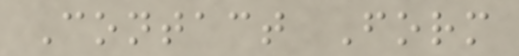Contact Form
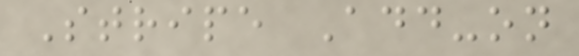Stripe Add-on
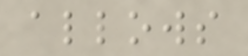allows
